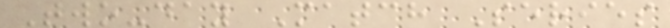Two-day Match Series
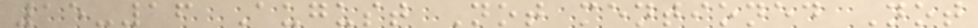15-16 August Not mentioned Not
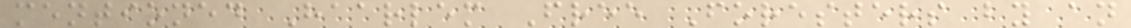mentioned Haarlem Free Foresters by an
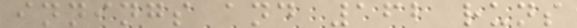innings and 162 runs
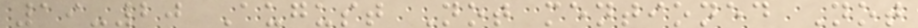19-20 August Not mentioned Not
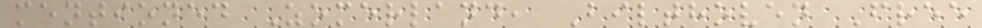mentioned Zomerland, Bilthoven Free
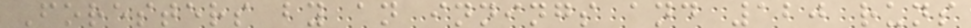Foresters by an innings and 120 runs
